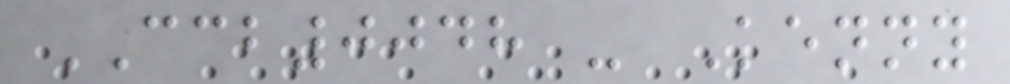CCB0048 - Kenny
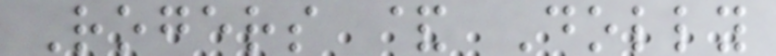Rogers & Dolly
